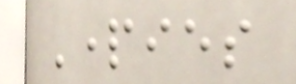Parties
